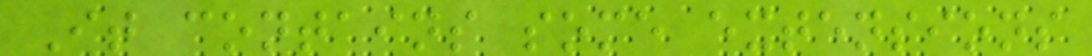It contains some extensions
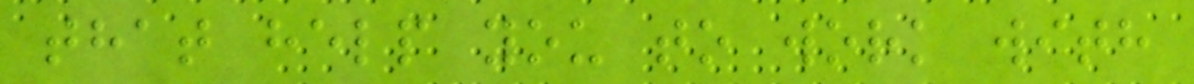that help you to work with
